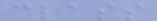class
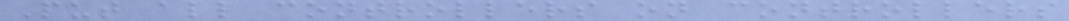Put all controllers on controllers
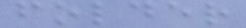folder
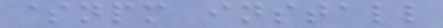$npm install
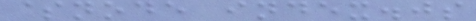$node index.js
